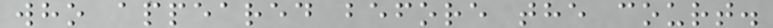who appeared before the court.
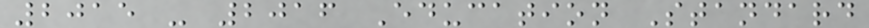2015 - 2016 Education Standard
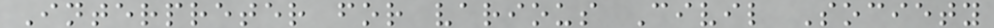Interpreter for various Civil Society
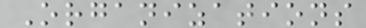Organizations
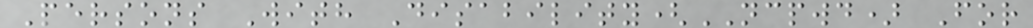Persons With Disability(NCPWD) For
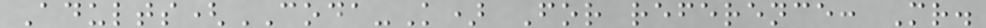Adults(CODA-K) For reference: Mr.
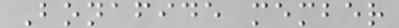Bonafide member
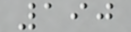190
